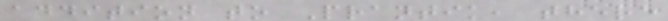addition to Prantik, there
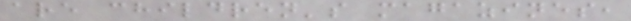are children's magazines,
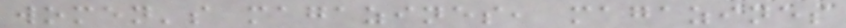women's magazines, magazines
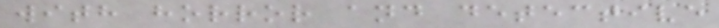with horror and detective
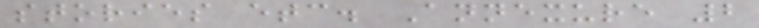stories etc. Annexure 2
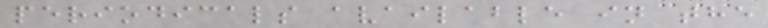periodicals available in the
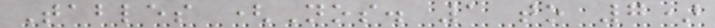Tables (Nos. 1 to 7)
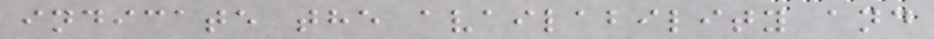indicate the availability and
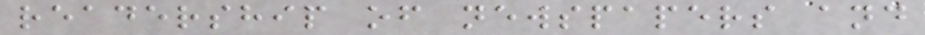readership of newspapers and
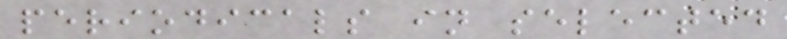periodicals in selected
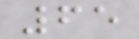65
